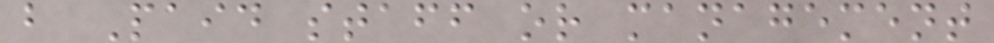b Paid staff or management
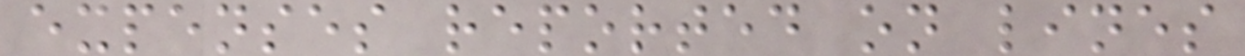expenses reported on lines
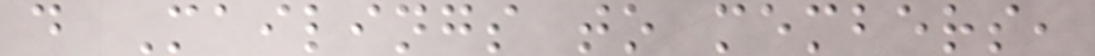d Mailings to members,
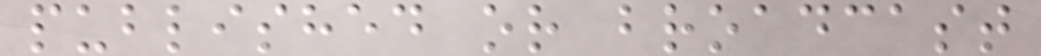published or broadcast
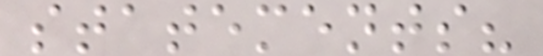statements?
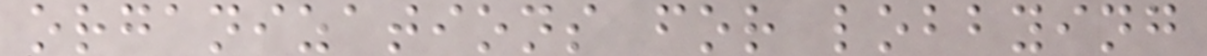organizations for lobbying
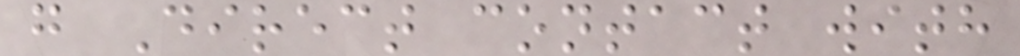g Direct contact with
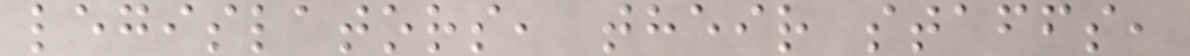legislators, their staffs,
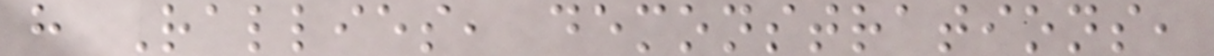h Rallies, demonstrations,
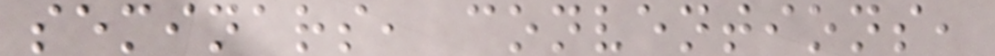seminars, conventions,
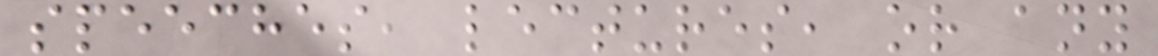speeches, lectures, or any
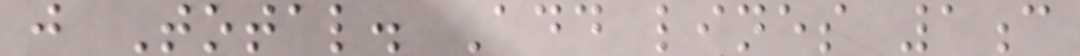j Total. Add lines 1c
